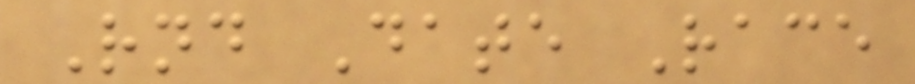Rnd Date Race
